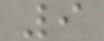9
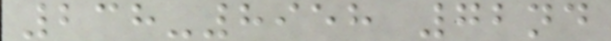238-8958 72nd
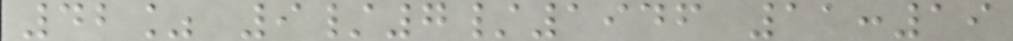42% 9/7/1946 11:19
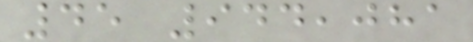45 944,081
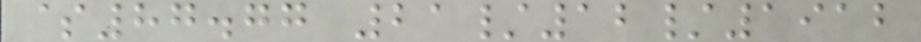$87.77 21/12/1912
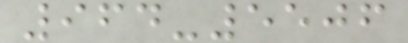964-5506
